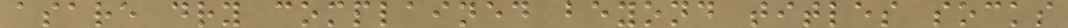asare dry complained beyond titles socks
